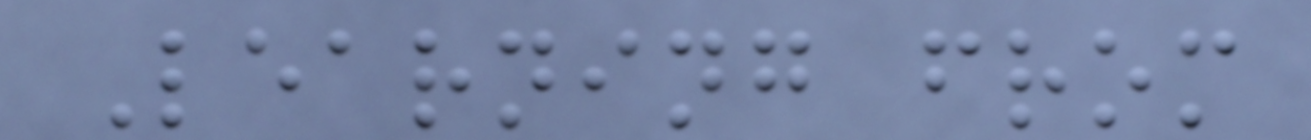Learning from
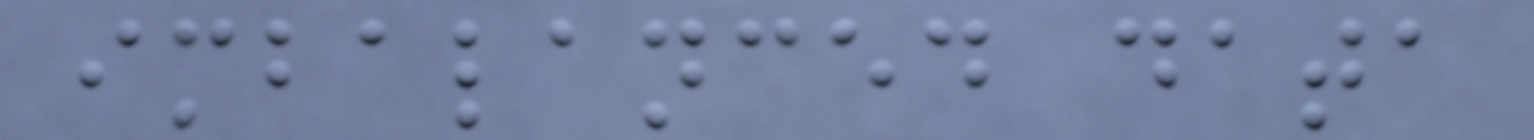imbalanced data
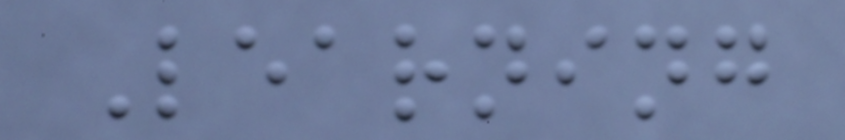Learning
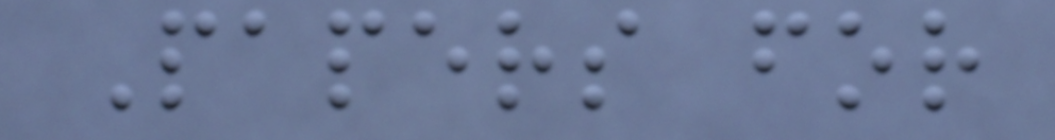Papers for
